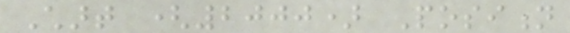Chart (2000) Position
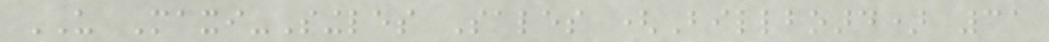US Maxi-Singles Sales (Billboard) 31
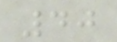40
